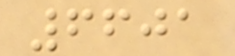6601
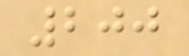200
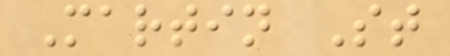Martin St
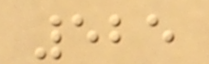525
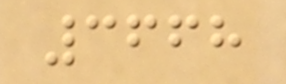3668
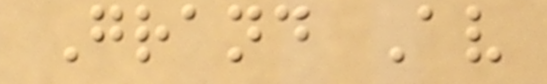Grand Av
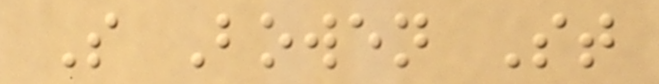S Bowen St
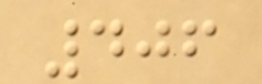406
